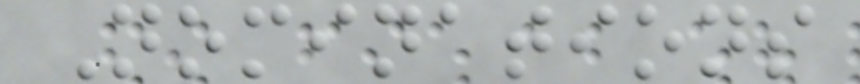Nominations
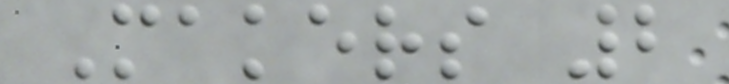Makers 2
